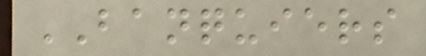BANQUIERS
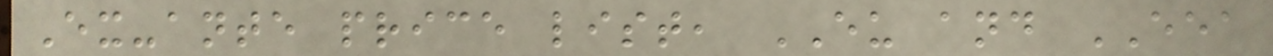Ex-ante price list, EU and EEA
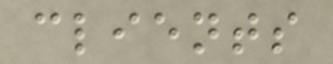clients
